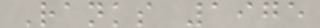Ranks 1975
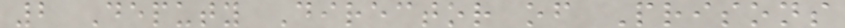2 Deputy Director of Prisons
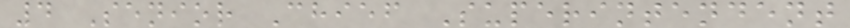4 Senior Chief Superintendent
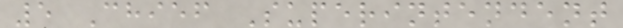5 Chief Superintendent
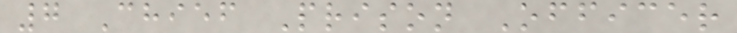7 Chief Prison Officer
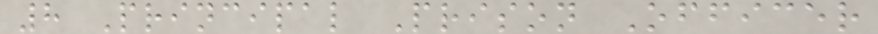8 Principal Prison Officer
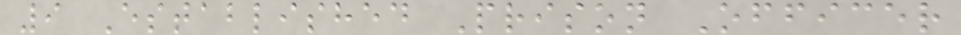9 Established Prison Officer
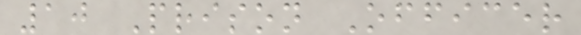10 Prison Officer
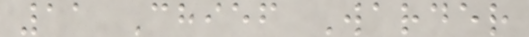11 Chief Warder
